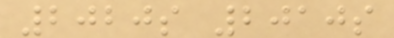2020s 2010s
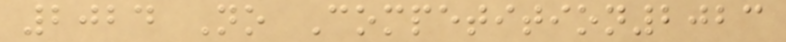2024 No Competition2023
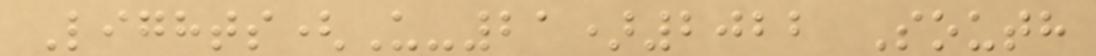Lights(U-21)2022 South
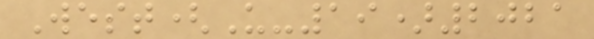West(U-19)2021
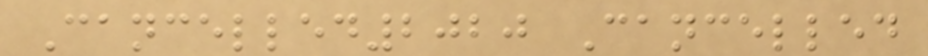Cancelled2020 Cancelled
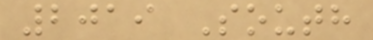2019 South
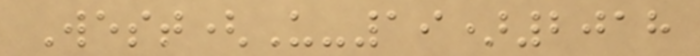West(U-19)2018
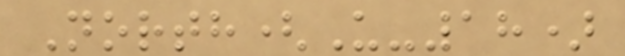North(U-18)
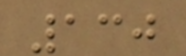130
